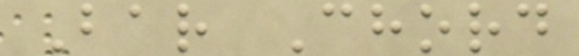Bar Chord
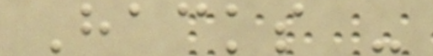Hacks -
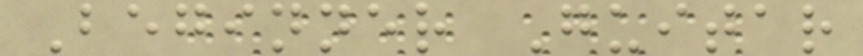Beginner Guitar
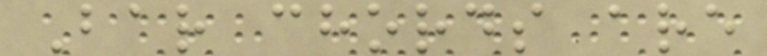Bar chords are
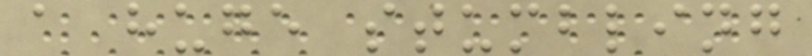a huge stumbling
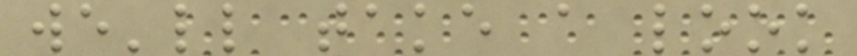we'll take a look
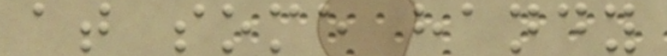at some handy
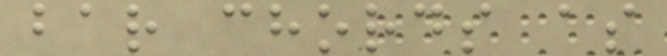bar chords as
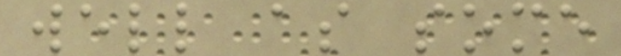well as some
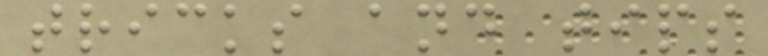tricks and tips
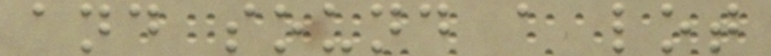and sound a lot
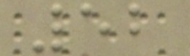52
